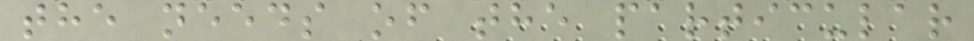the needs of the particular
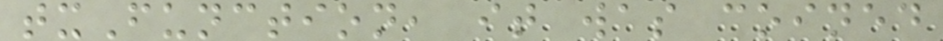txFunction, it was coined
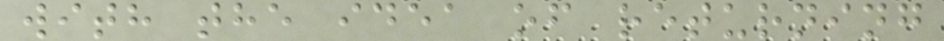with the idea of returning
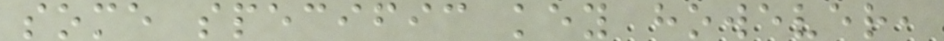some specific key however,
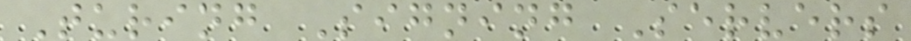Turing Signing Servers
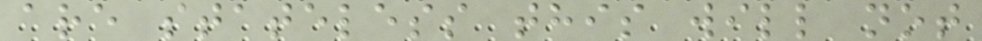are stateless this will not
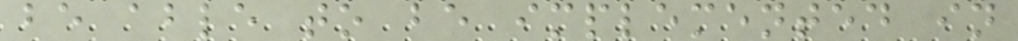be able to be implemented in
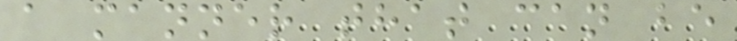a manner that can be
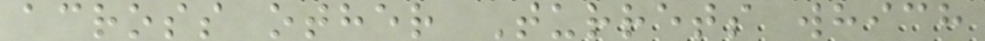across other Turrets which
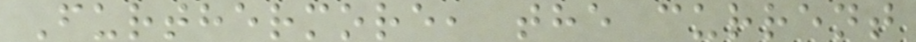Furthermore, the current
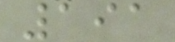191
